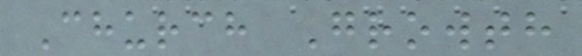Church Growth
